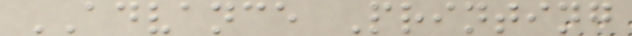ADVANCE Printing
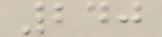240
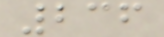236
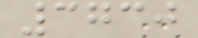3730
